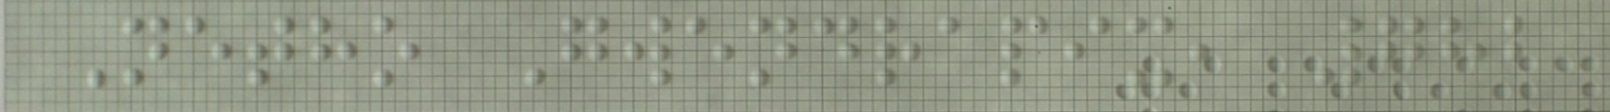Netho Gwendrapix, 782
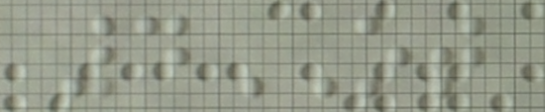4OT
